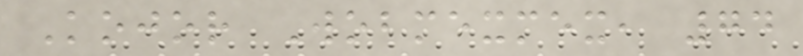Kojor Wobmexmex, 74
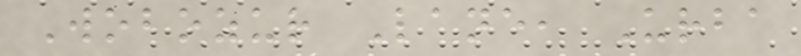Wobozur Lane, Urba
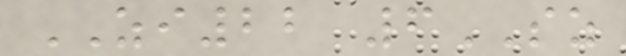ZI22 6SZ
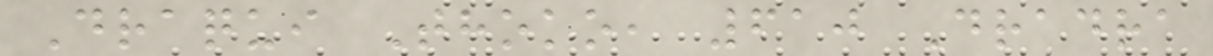Draqui Thoko, 610 Dradra
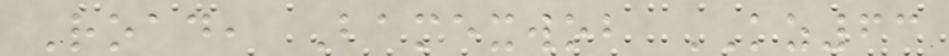Road, Bamexwob KZ63
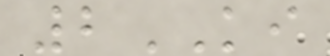2KI
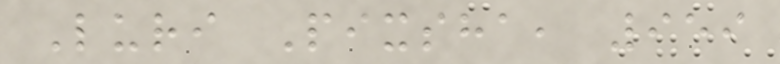Luri Pixsha, 959
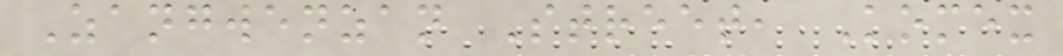Zangwenzan Street, Komex
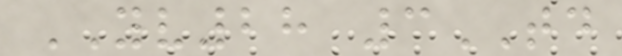YV28 3TD
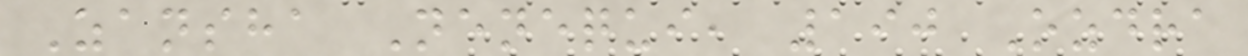Zansha Nenequi, 190 Ozdra
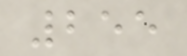255
